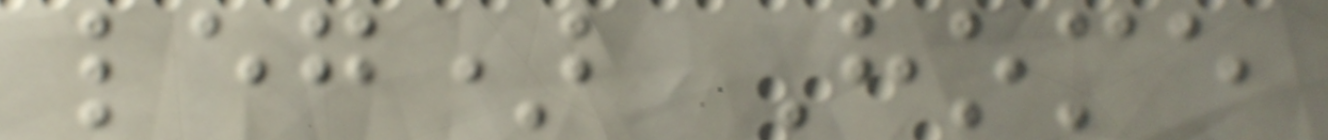leg) Home
